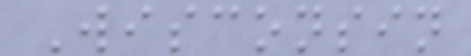Wisconsin
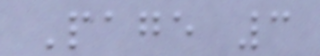Page 3
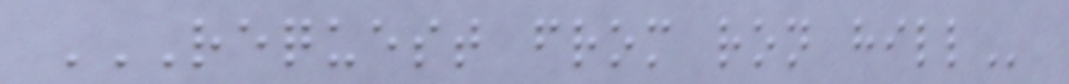REQUEST FROM RON HILL
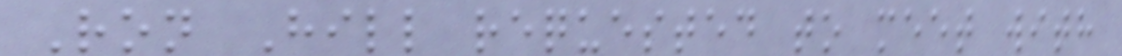Ron Hill requested to meet with
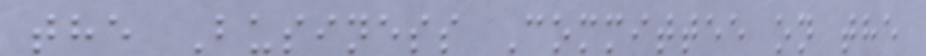the Business Committee on the
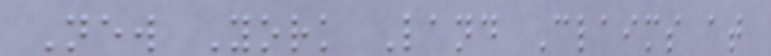New York Land Claims at
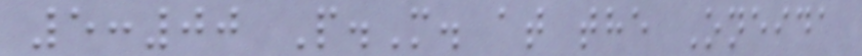5:00 P.M. at the Oneida
